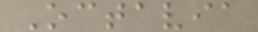Octavia
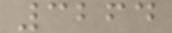3264
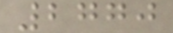2770
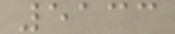5133
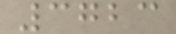3723
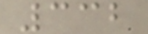332
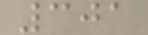301
